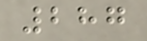287
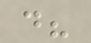do?
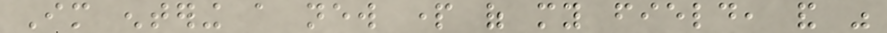Im entering a new part of my field, and was
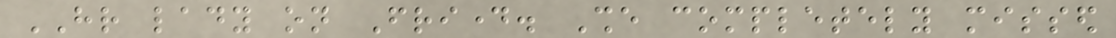HR lady on Friday. She completely missed
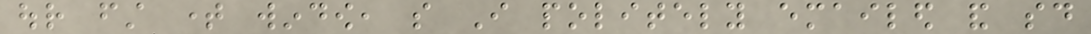our first time window, so I politely emailed and said
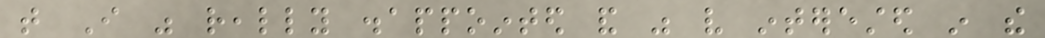that I was really disappointed and was very interested in the
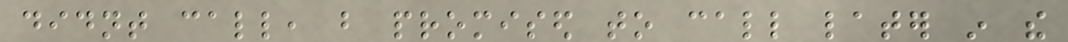didnt call, but promised to call later in the
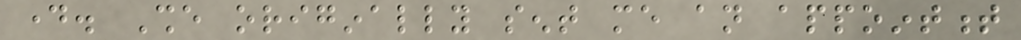day. She originally sent me an appointment
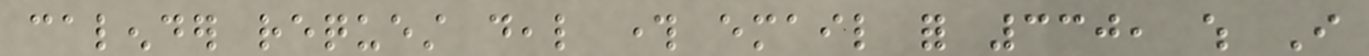calender request deal through email for 330, which I
